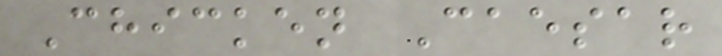Chicken Caesar
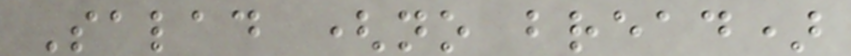Salad (no bread)
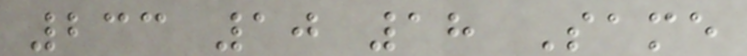233 10 18 Same
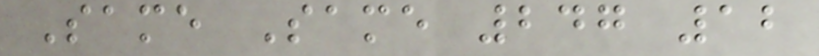Same Same 247 12
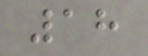18
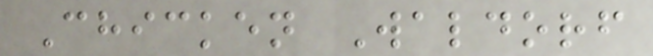Chicken Waldorf
